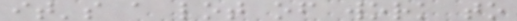it's a lot of work to
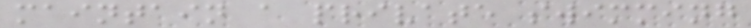maintain a private swimming
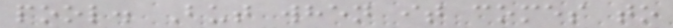pool. But when it comes to
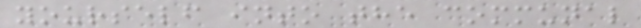yourself into the communal
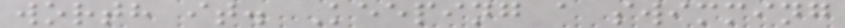worth it. Keeping a swimming
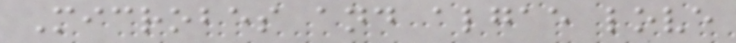Microbes and algae love
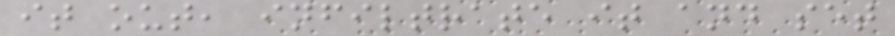it out, infiltrate it and set
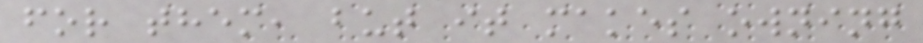for them, but it makes owning
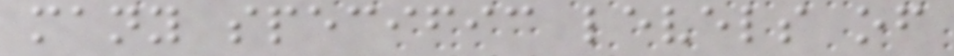many specific levels of
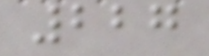227
